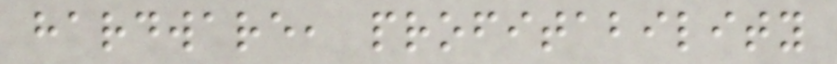hardware, profitability
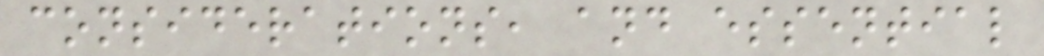considerations, and essential
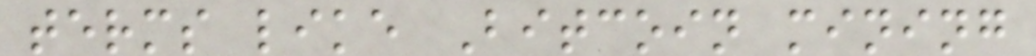terms like Bitcoin mining
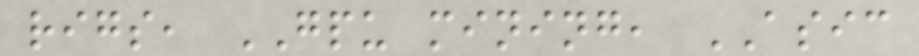rigs, GPU mining, ASIC
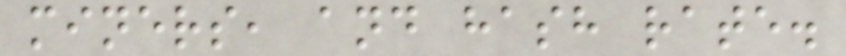miners, and hash rate.
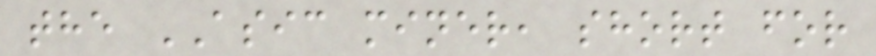the ASIC miner, short for
